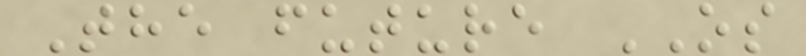The future OS
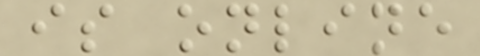is online
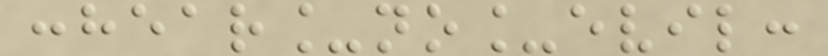:hear_no_evil:
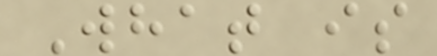What is
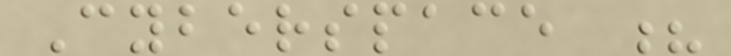Cyberspace ?
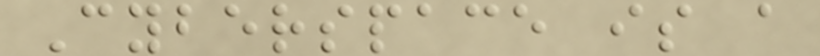Cyberspace is a
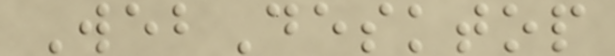WebDesktop
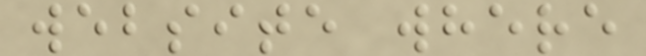website where
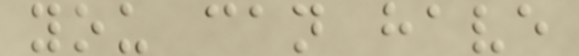you can have
